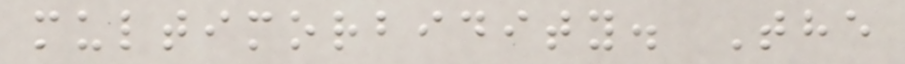multimorbidity. The
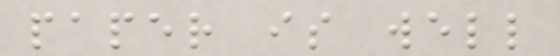paper is well
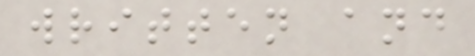written and
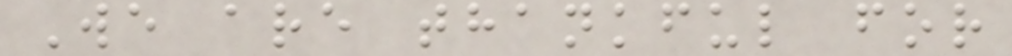We are thankful for
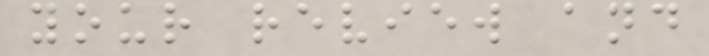your review and
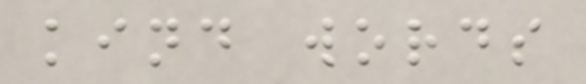kind words
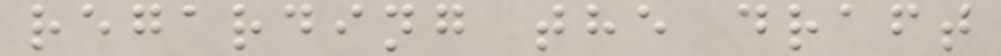regarding the draft
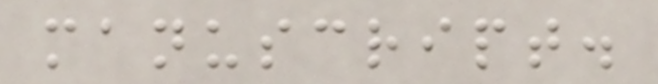manuscript.
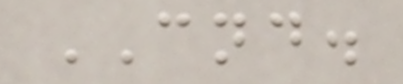CND.
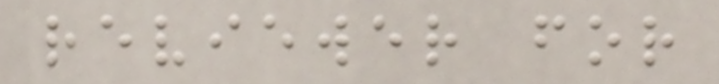reviewer for
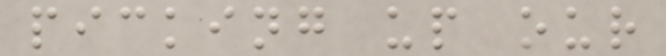picking up our
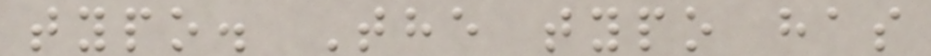typo. The typo has
